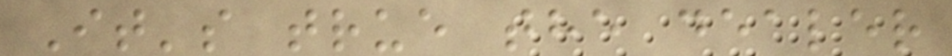It's true the dealer
